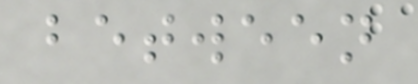between
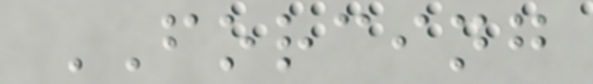FORCING
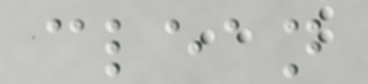clean
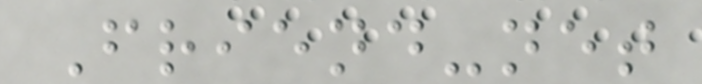Friend-net
